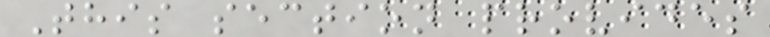This section provides
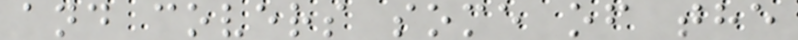and covers some of the
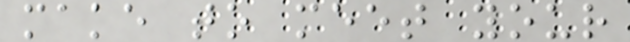make to meet your
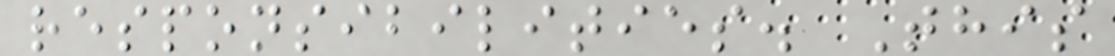responsibilities. This
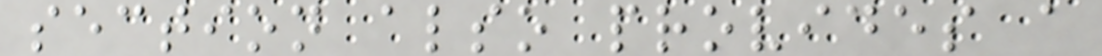section also provides a
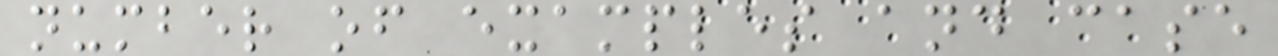number of examples and case
